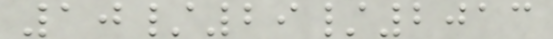10/29/2013
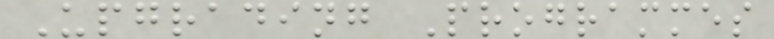Upgrading Programmes
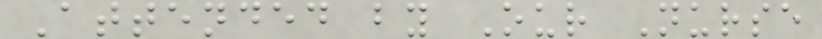Attended by Our Nurse
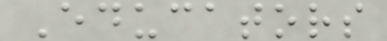Educators
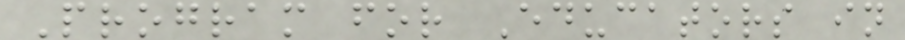Program for Educators in
